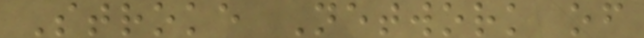Stroke Network of
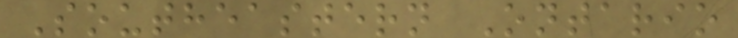Southeastern Ontario
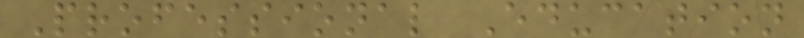Professional Education
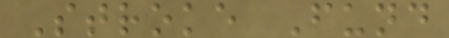Stroke Fund
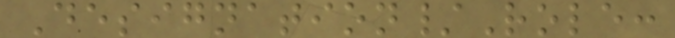Designation/Role:
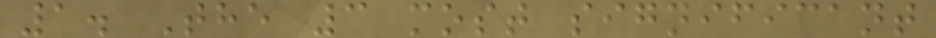1. The 3 most significant
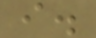i.
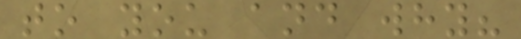to you and why?
